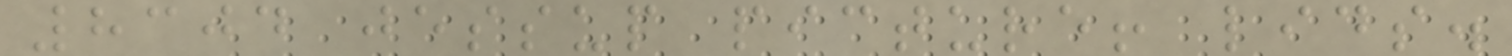8304 jessup picture! lids.
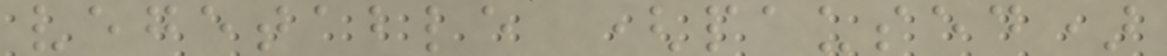vegetable (paused)
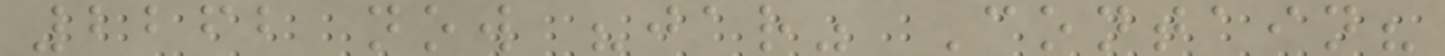2262 now "jar" Contain?
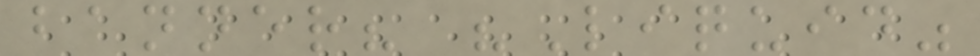banner? "Liquid"
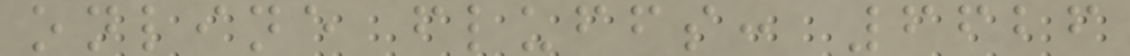online fluffs: 6626
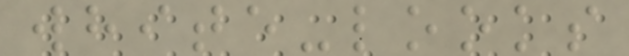white-looks
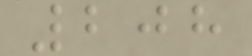208
